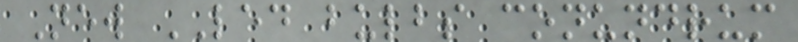New LED bulbs conundrum
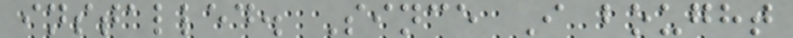installed. Since I bought
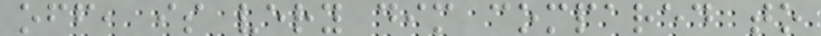off, is very dim compared to
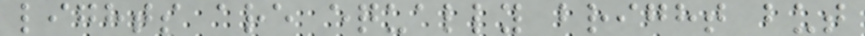lights are equally bright but
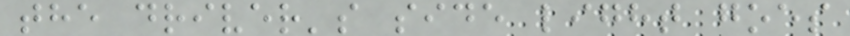the driver's side light goes
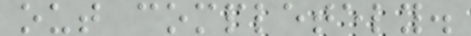out completely.
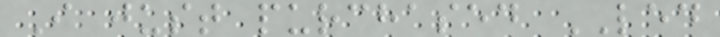I just purchased LED
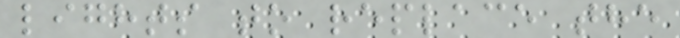lights to replace the
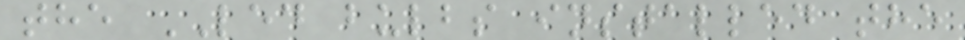the LED bulbs installed the
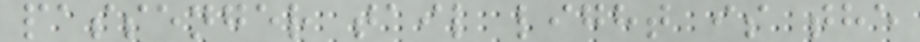passenger tail light is the
